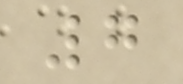7
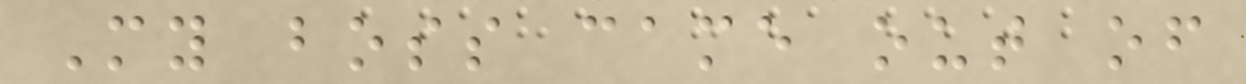My boss came out of
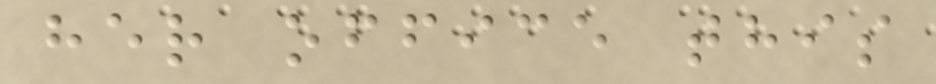her office this
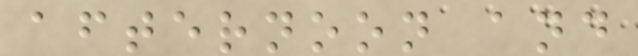afternoon and
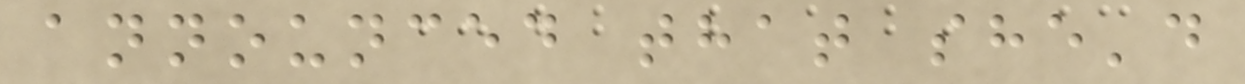announced that she'd
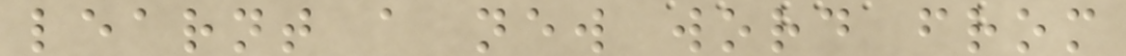learnt a new word from
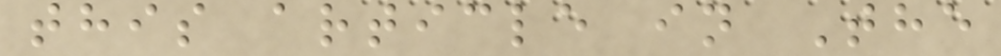this article in The
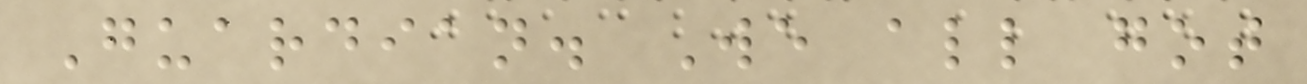Guardian. We all got
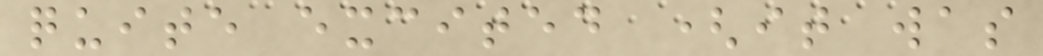quite excited (it was
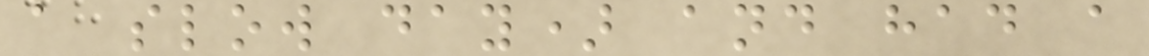a slow day) and had a
